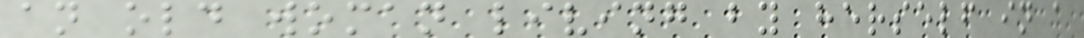an old woman living by herself in a
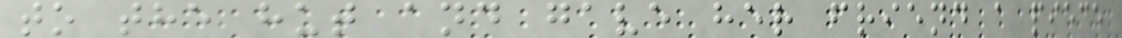to the hut and gave her friend a piece
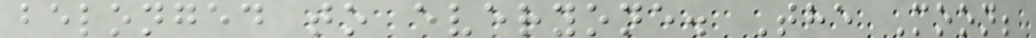belonged to everyone. The Moon;
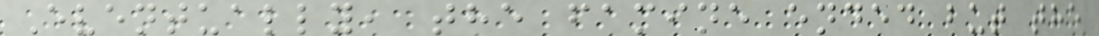Eventually, the famine ended but the
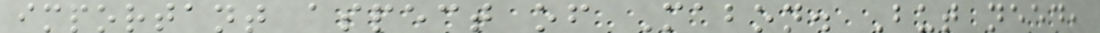important aspect of Mabon. But need,
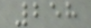258
